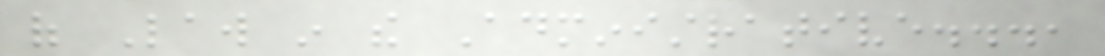of Law in the Administrative...,
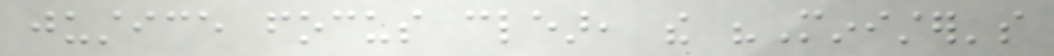justice focus clear, the "Minister's
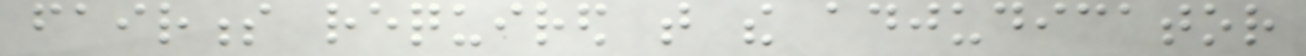fairness required that the adjudicator
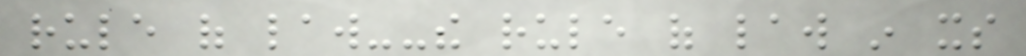rule of law--the rule of law in its
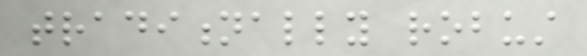traditionally robust
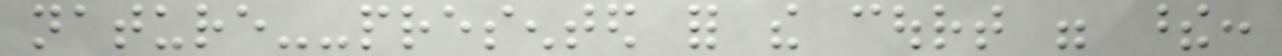nature--presented for the court were these:
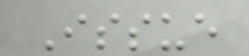Issue
